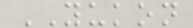YUKON
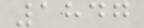1847
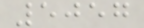5057
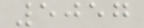5057
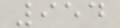954
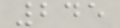245
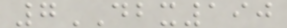7DBX190
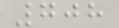708
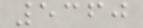5360
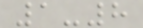1-8
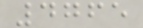4765
